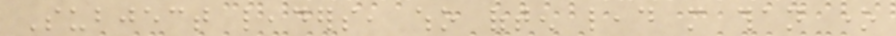Subject leaders, who often lead more than one
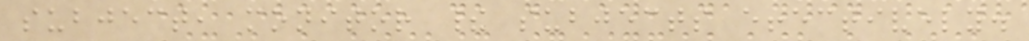subject, monitor their subjects effectively.
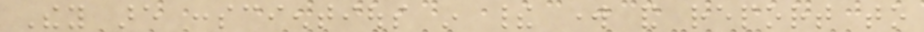They are conscientious in their work and report to
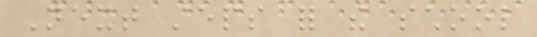Next steps for the school
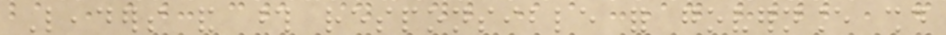Leaders and those responsible for governance should
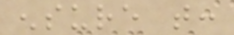ensure that:
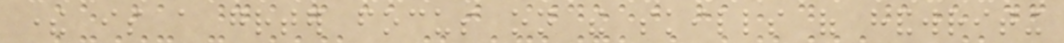there is a greater focus on the skills of handwriting
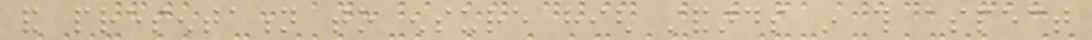and presentation to ensure high standards in this aspect
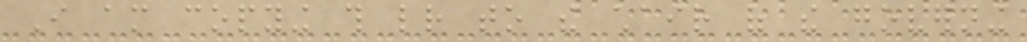I am copying this letter to the chair of the governing
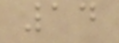14
